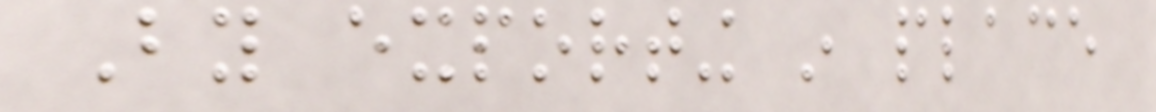By exporting in place
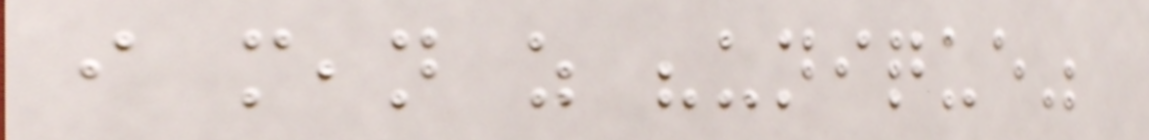i mean as "unique"
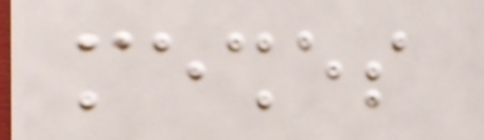meshes
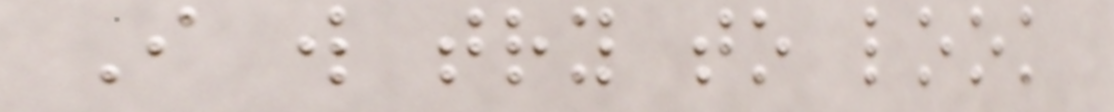I will try to look
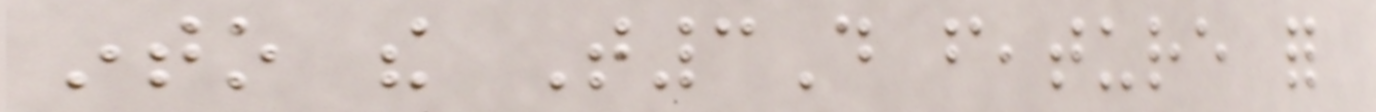into the T3D feature for
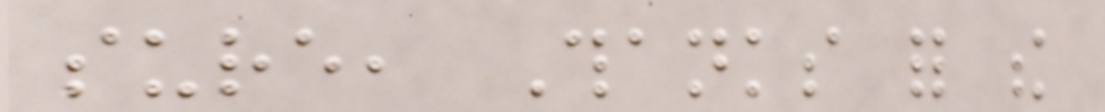sure, Thanks for the
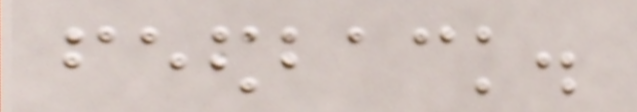feedback.
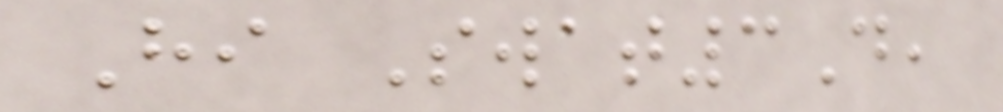Hi Swat3D,
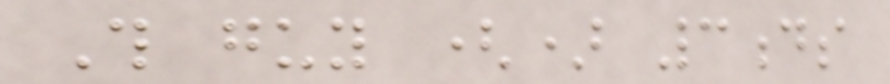This guy () 3ds
